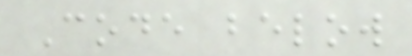Code below
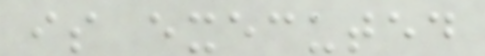is executed
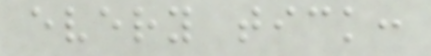every tick:
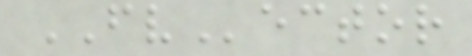FVector
